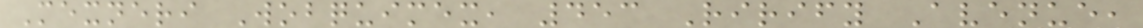Mexneri Wobquimex, 453 Rirify Avenue,
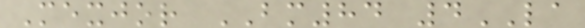Mexjor BM84 4LA
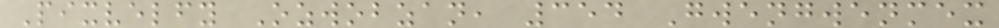Pixvelfy Ozwobzan, 354 Gwengwenmex
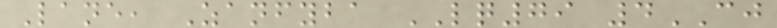Lane, Zanfyba LQ79 4CJ
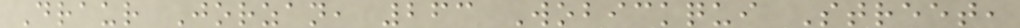Draur Jorzan, 263 Wobickqui Street,
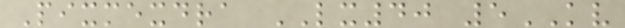Pixmexdra LX40 5KV
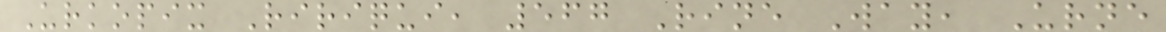Urkopix Ririqui, 567 Rine Way, Urne
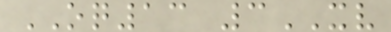OQ13 3XV
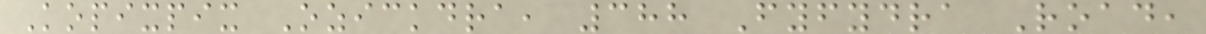Kopixpix Ozickdra, 388 Fyfydra Road,
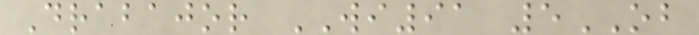Drabajor WI91 5OB
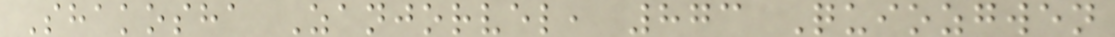Shakosha Zanjorvel, 873 Quiozgwen
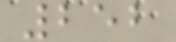252
